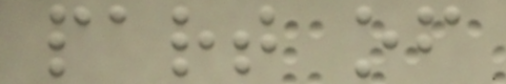part of
